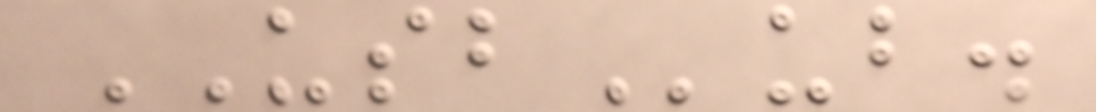USBub.
